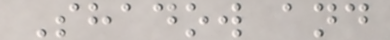Shadow and
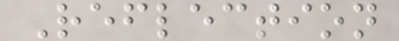Reflection
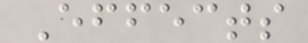Effects
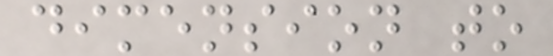dimension to
